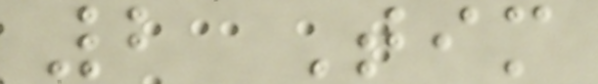2 Tim
